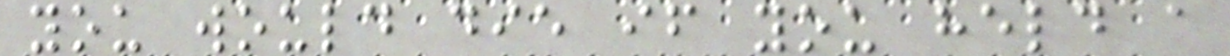you would die if you held a
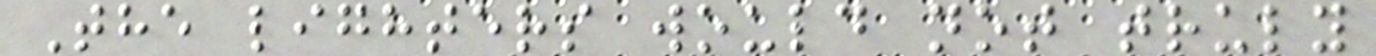The lighters would not truly
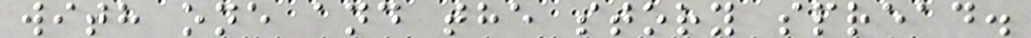with one and the story spread.
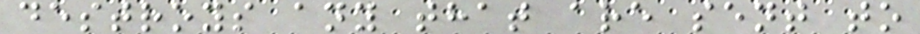destroys any that are sent to
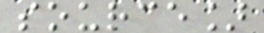source]
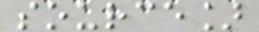source]
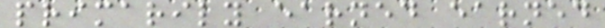primarily earned earned
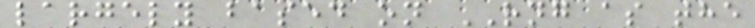largely based on RNG as the
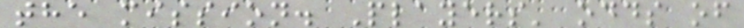the mission. Players' odds of
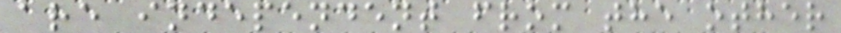are independent from the other
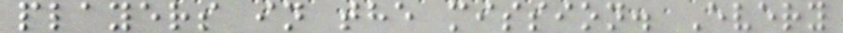players in the mission. Every
